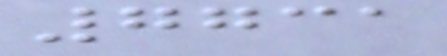7731
